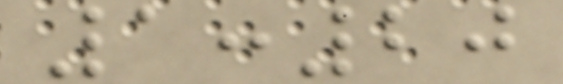1:20
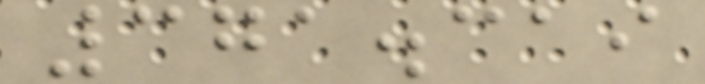371.319
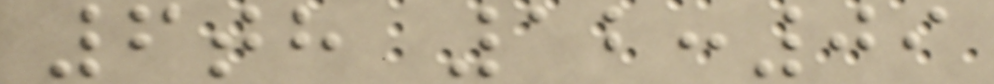6th 12:09
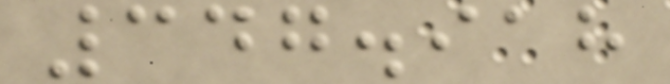347.918
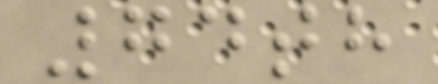74th
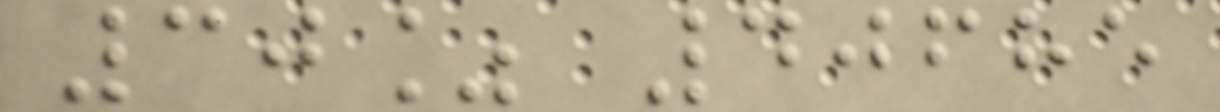30% 40685
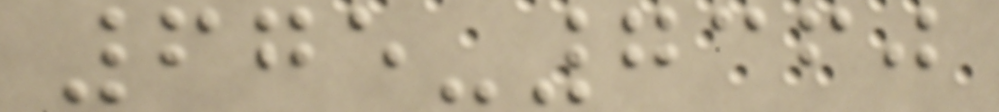675-7360
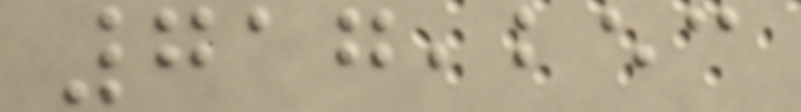717,253
